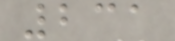231
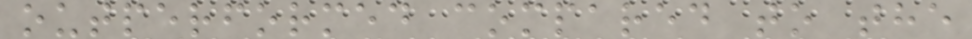outperformed compared to the
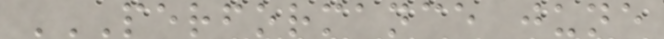PERFORMANCE JUNE
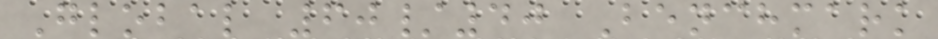Global 60/40 Benchmark
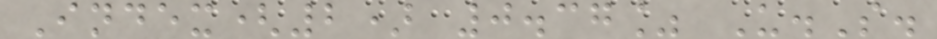Index(2) 0.37% U.S.
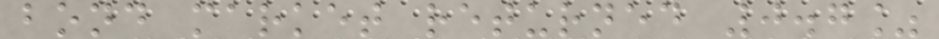bond market returned 0.7%
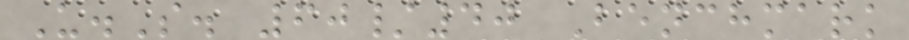U.S. 60/40 Benchmark
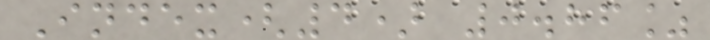Index(4) 0.86%
